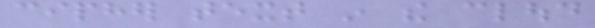cipher text in the cloud
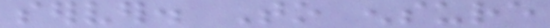server. To ensure
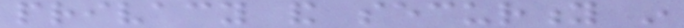privacy and security in
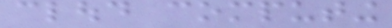cloud computing
